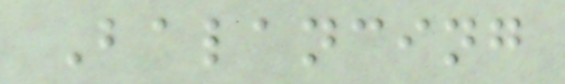Balancing
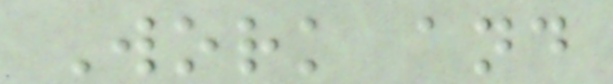Work and
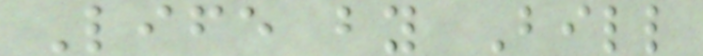Life by Bill
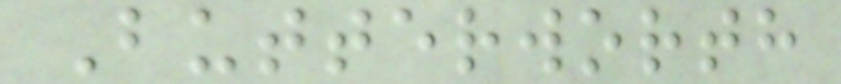Butterworth
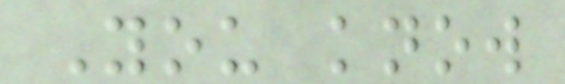You know
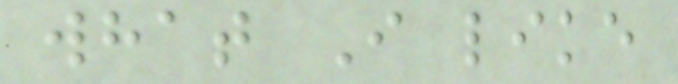what I like
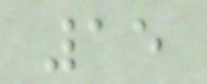15
